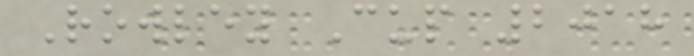Rowley Cup 2018
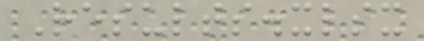Results.xlsx
